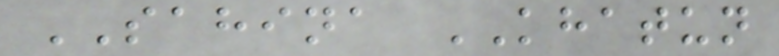SAHINA KHATUN
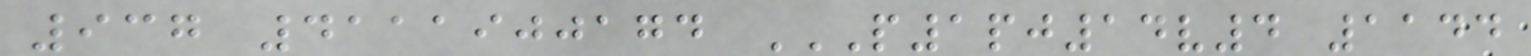937 4111900174 P1PJ14V4 1144
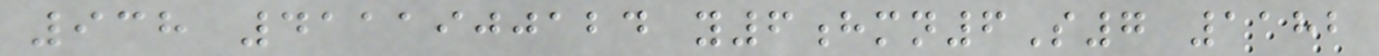938 4111900124 y6hmn6S7 1182
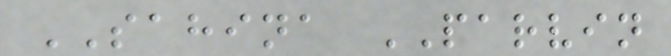SAHINA PARVIN
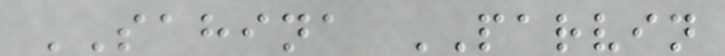SAHINA PARVIN
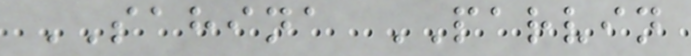SAHINA PARVIN
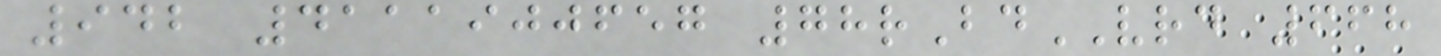942 4111900657 78rBdVRD 668
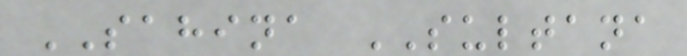SAHINA SULTANA
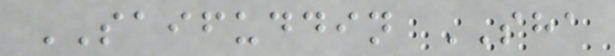SAIFUDDIN SHA
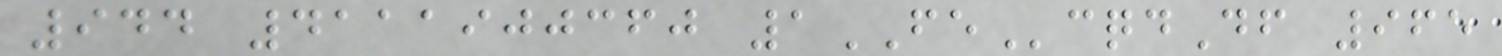944 4111900360 1FEcqdDf 965
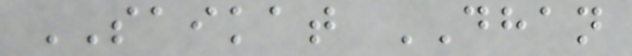SAIKAT DHAN
